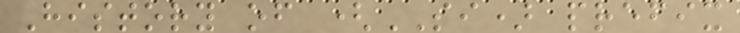History of (SI) prefix
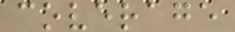coverage
